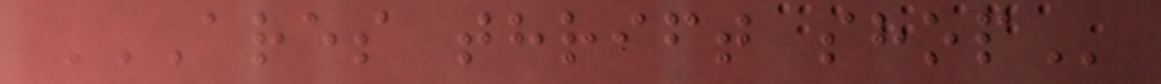ARES THRIFT SHOP
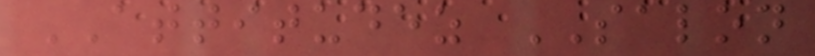ATTITUDEZ SALON
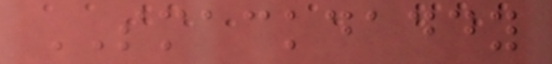SMACKDADDY
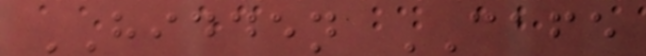HIDDEN CAFE
